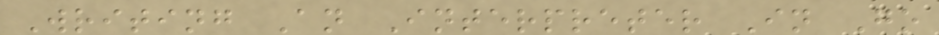Writing An Interpreter In Go
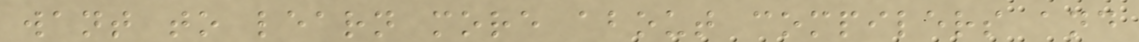want to learn more about compilers and
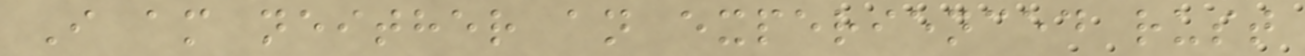I am neither an experienced rust
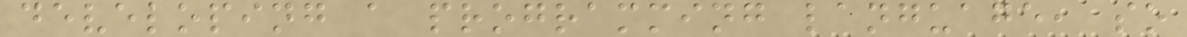developing a programming language, so
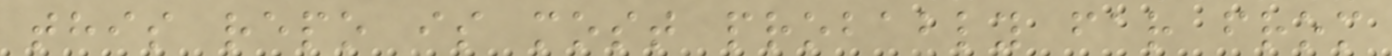this repo is most probably far from
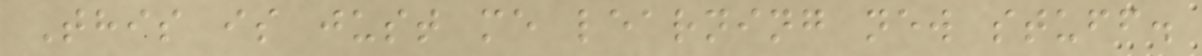This is just me learning new stuff.
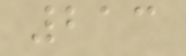213
